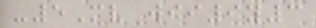-5Mv wii9y3
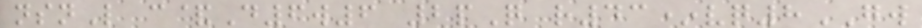nsnL c&D6w6 2pQ r43*vq8GW
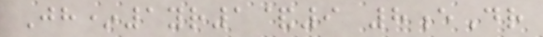Jh*1yr1&9 8eDr
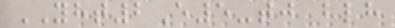YHT2E5-tj blh
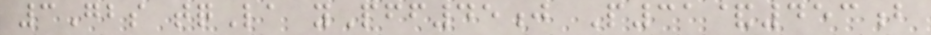3Gbs tqLa yPff45j P31&453b
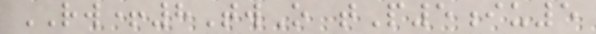RW+8TwO tP5iu5
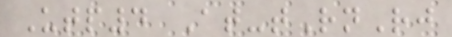Utp4 At-tRnRj
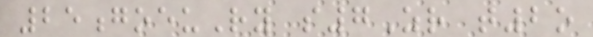25goeuRy s7Zr t2o
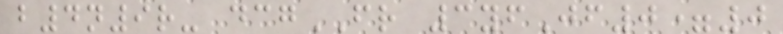b4n9r- dcgFR 3yfJf0=0
